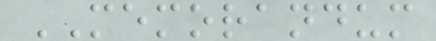MEMORANDUM
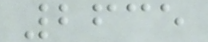2635
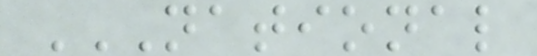NATIONAL
